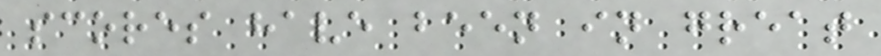scores have been in great
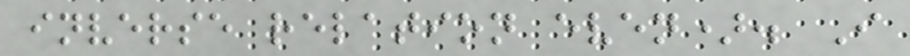inverse relation even). I
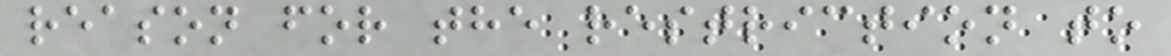reason for the restriction to
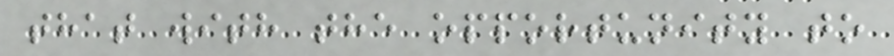that with the opportunity to
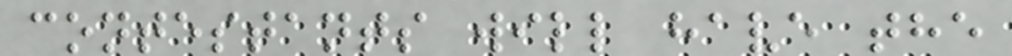contestants will have the
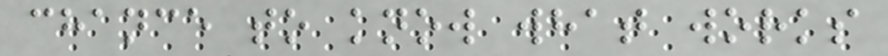chance to know what works
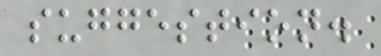suggestion.
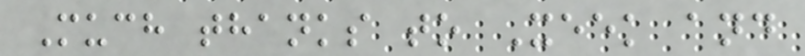Much thanks to Xeek and
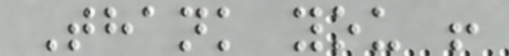Thank you !
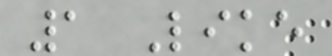1 Like
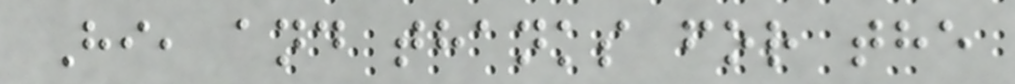Hi, and thanks for the
